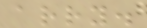arry.
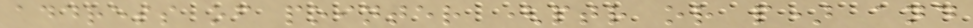address of pointer (ptr or p) and
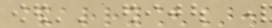&arry[].
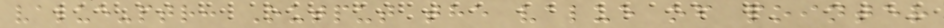value-ptr: Output the value of pointer
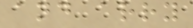and arry
